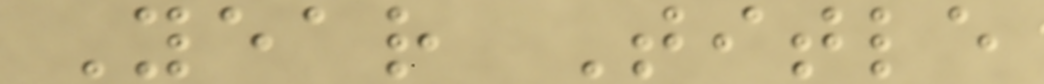Year Title
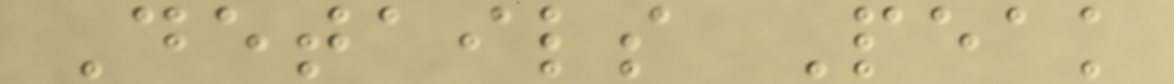Details Peak
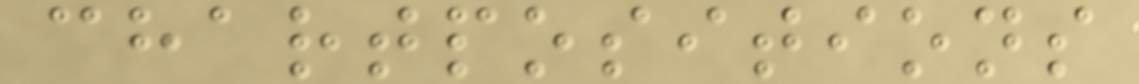chartpositions
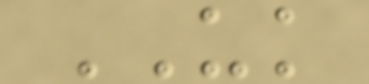UK
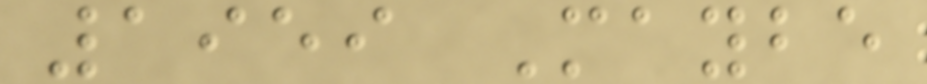1959 Maybe
